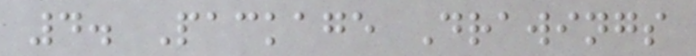4. Package Drawings
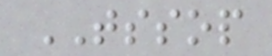TSSOP
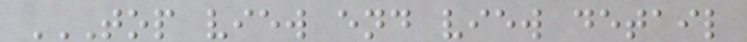TOP VIEW END VIEW DETAIL
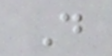D
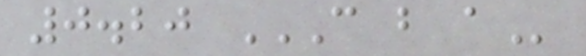0.20 C B A
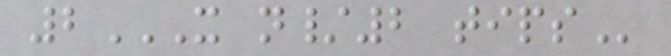2X N/2 TIPS
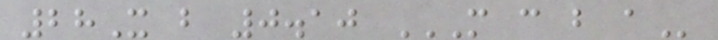28X b 0.10 M C B A
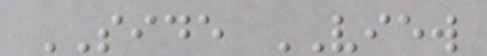SIDE VIEW
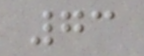73
